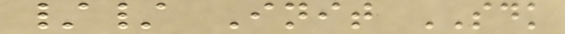// Init SDK
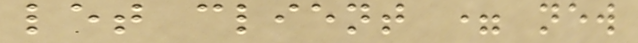let client = new
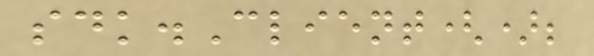sdk.Client();
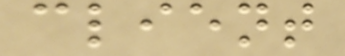client
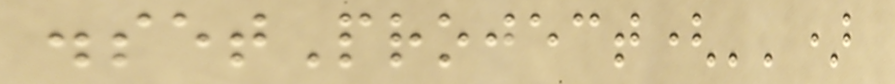.setProject('')
